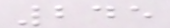245
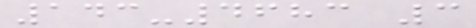143-4683 3
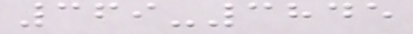369-3845
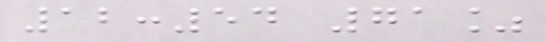12:54 71%
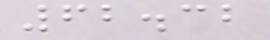62.32
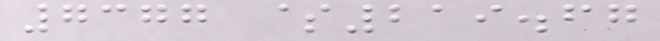7377 $219.67
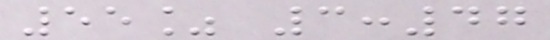55% 3:47
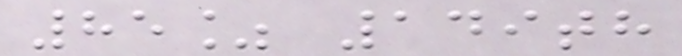85% 149th
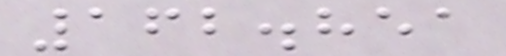162.851
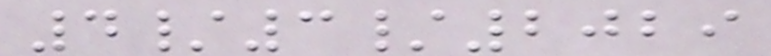4/3/2029
